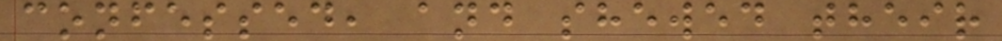confessed, and shewed their
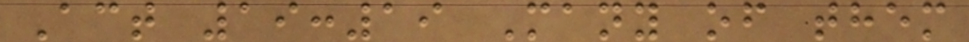Act 19:19 Many of them
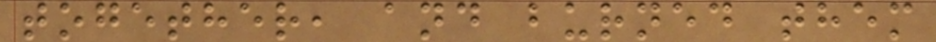together, and burned them
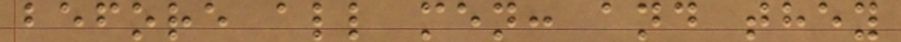before all men: and they
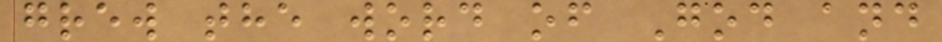grew the word of God and
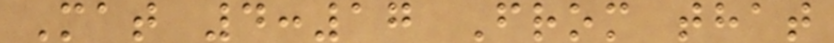Mat 4:17 From that
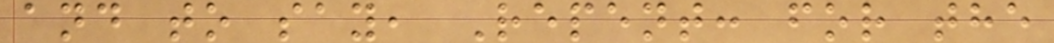and to say, Repent: for the
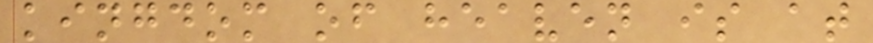kingdom of heaven is at
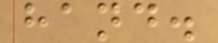hand.
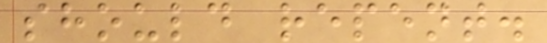should repent.
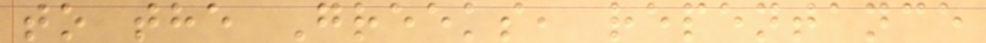to the Greeks, repentance
